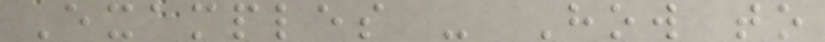Examples - How to
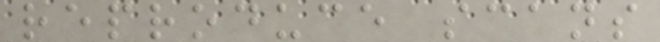reproduce scans
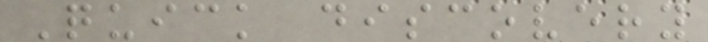Quick discovery
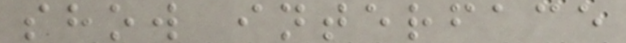show interface
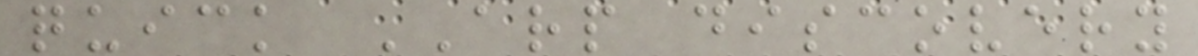quick ARP discovery
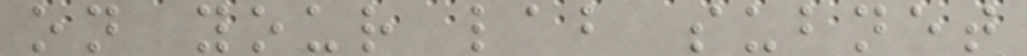on your lab subnet
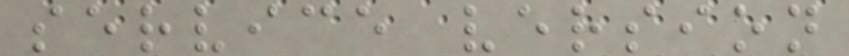service version
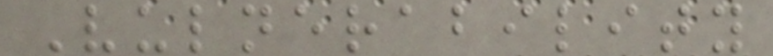Vulnerability
